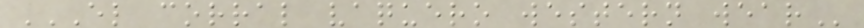EL CORRAL VAQUERO WESTERN WEAR
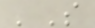'S
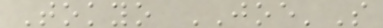Tokyo JOE'S
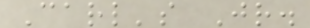Carl's Jr.
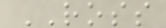ROSS
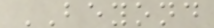BEYOND
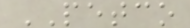PETCO
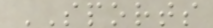SPORTS
